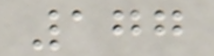177
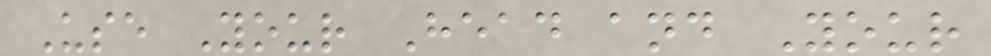Use Your Head and Your
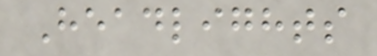Headlights
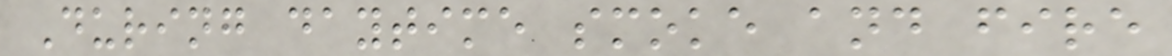During daytime smoke and fire
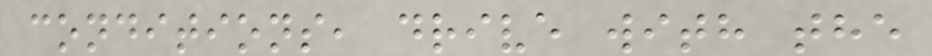conditions, drive with the
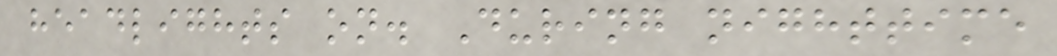headlights on. During nighttime
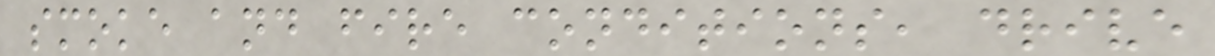smoke and fire conditions, drive
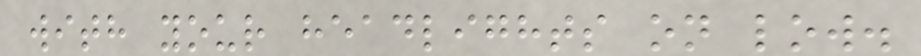with your headlights on low.
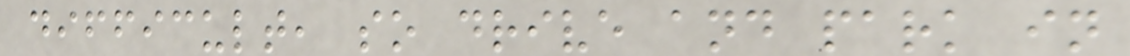difficult, so drive and park in
